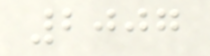2007
